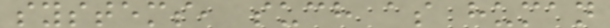systems, such as human
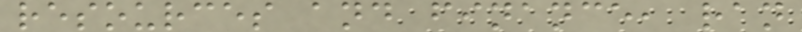resources and finance, ran
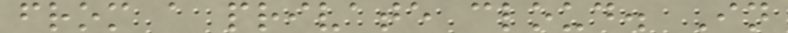from a private cloud. In
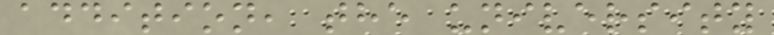addition, the university
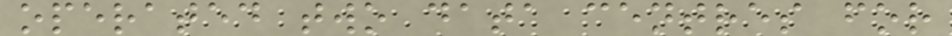operated two data centres for
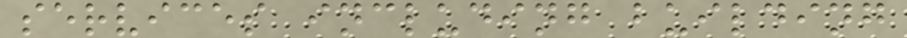services including building
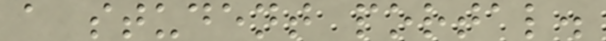a student portal.
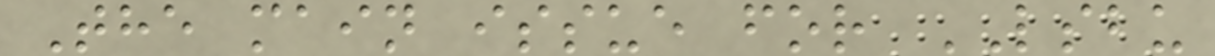The main issue for LSBU
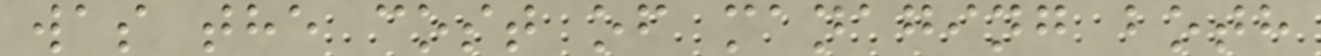was the cost of managing both
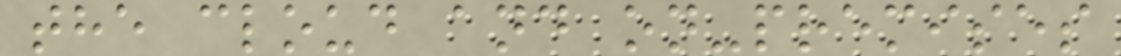the cloud and on-premises
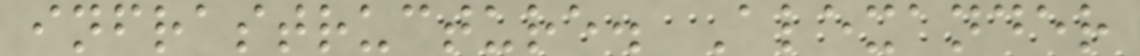infrastructure. Alexander
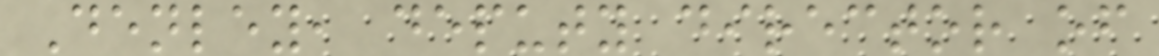Denley, deputy director of
